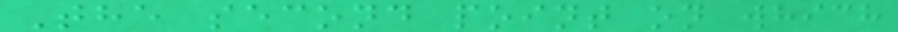The second point on which
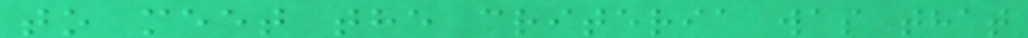to meet the criteria was that
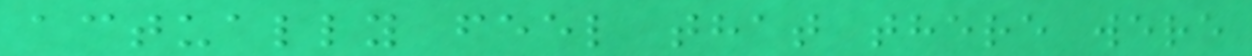actually feel that there were
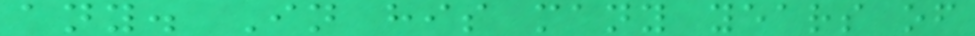any. In his many years of
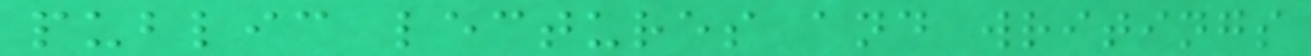public lectures and writings
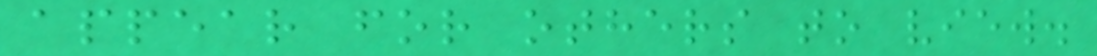appear for others to view.
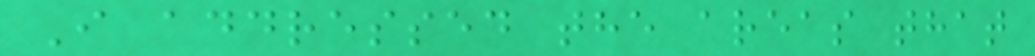I addressed the areas that
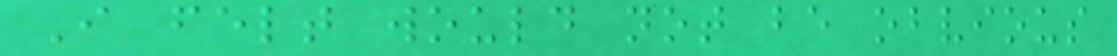I felt would not be obvious
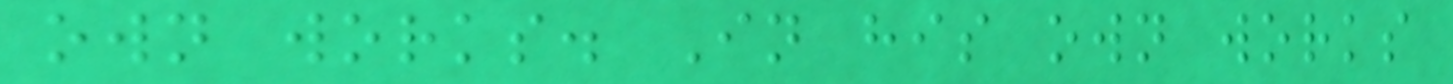own works. In his own works
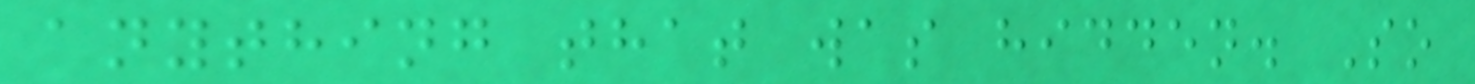anything that was hidden. So
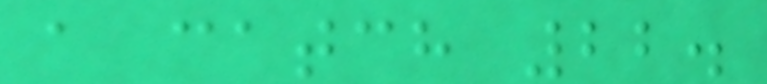a catch 22.
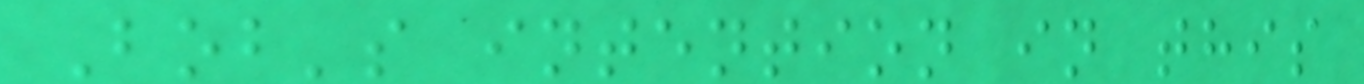Bob's intention in this
